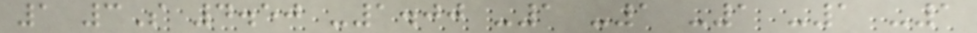1 3S 4.50 -1.00 -1 -1 -1 -1 -1
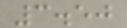3.50
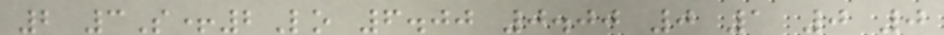2 3S+2Lo 6.00 0.00 0 1 0 0
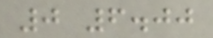0 6.00
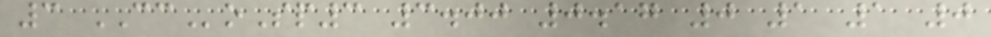3 CCoSp3 3.00 0.17 0 1 1 0
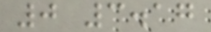0 3.17
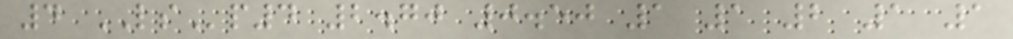4 LSp4 2.70 0.50 1 1 2 1 1
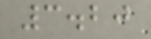3.20
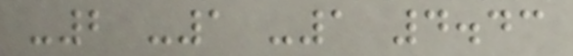-2 -1 -1 4.43
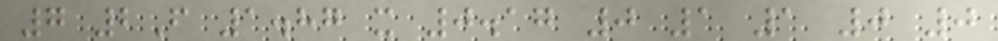7 2F 1.87 x 0.17 0 1 1 0 0
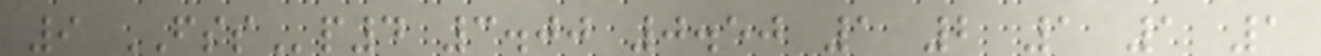9 FSSp4 3.00 0.50 1 2 1 1 1
